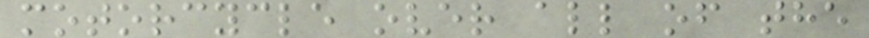motorcycle over all of the
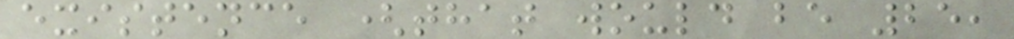existence (that would be 25,
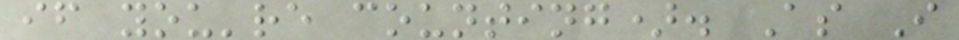if you're counting). As I
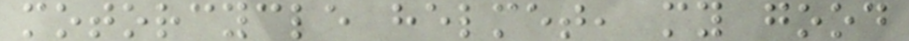motorcycle helmet, my good
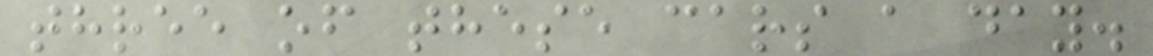three of these cars a day.
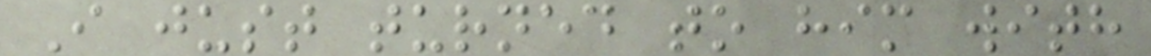I just turned to him with
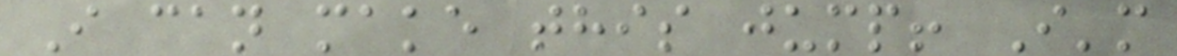I can make this jump! I'm
